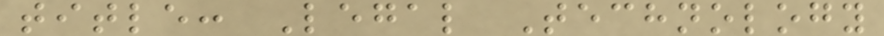title: Legal Technology
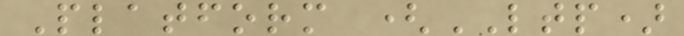Platform (LTP)
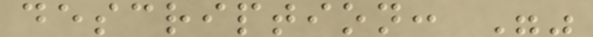description: ""
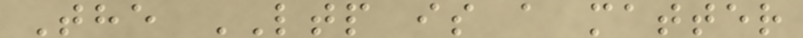The LTP is a matter
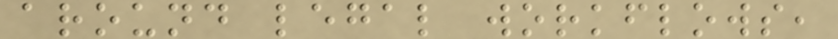around legal workflows,
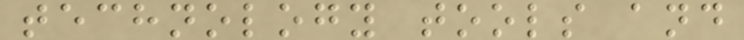technology tools and
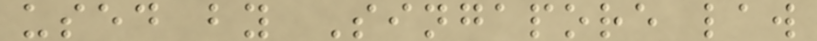used by Singapore law
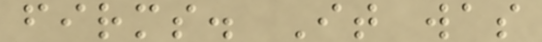firms. It was
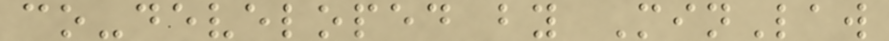co-developed by MinLaw
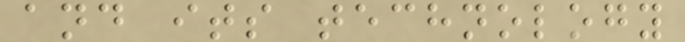and its technology
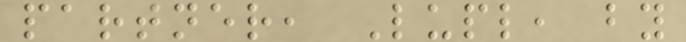partner, Lupl, by
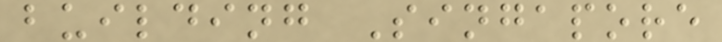building Singapore
